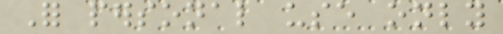For personal use only
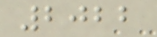2022
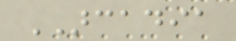ARCADIA
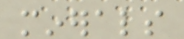minerals
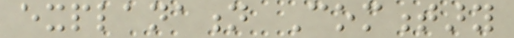explanation Commentary
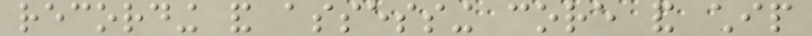recording and assessing core and chip
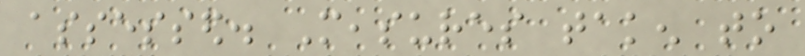assessed. Measures taken to
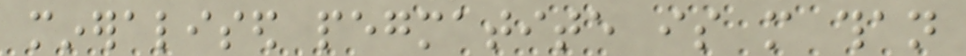mineralised pegmatite is more than
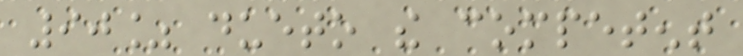90% dueto the competent
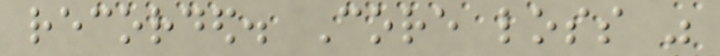recorded. Core loss was
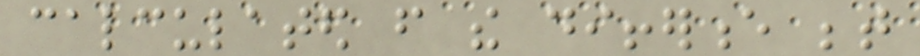calculated from the difference between
